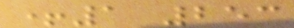+1 253
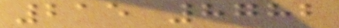215 8782
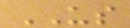US
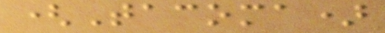(Tacoma)
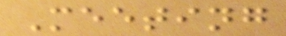Meeting
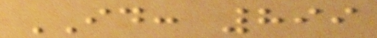ID: 899
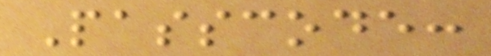Passcode:
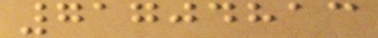71704813
